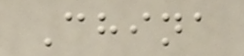China
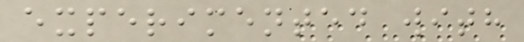experimented with
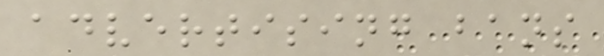advertising bans
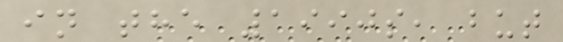in the 1990s, but
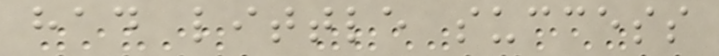had little success
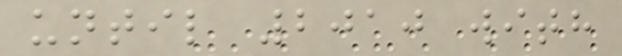until 2010 with
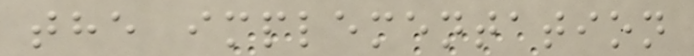the implementation
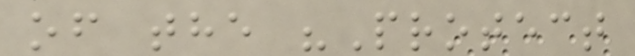of the "Protect
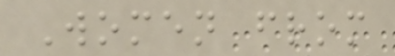Women from
